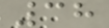38
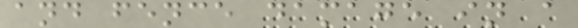and fence damage in a
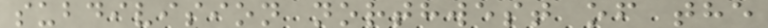subdivision northwest of the
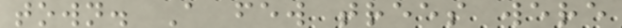town. A few trees were
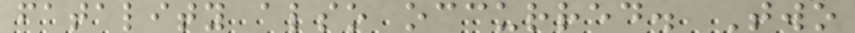fatality also occurred. Two
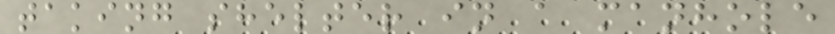taking shelter in a manhole
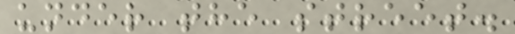under the street.
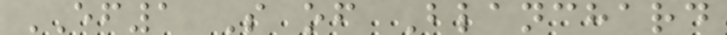EF1 S of Blanchard
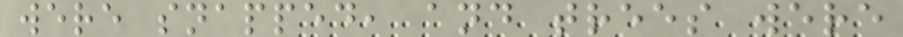were snapped, and trees were
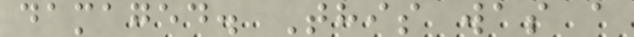damaged. This was a
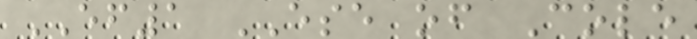EF1 ESE of Cole
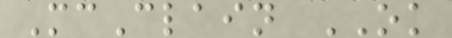McClain OK
